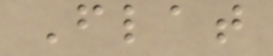Flat
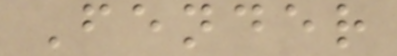Fender
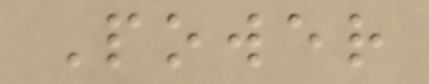Power
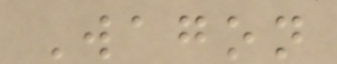Wagon
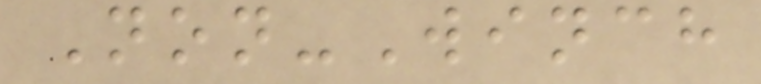Non-Winch
